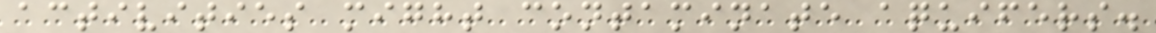activities might contaminate aquifers.
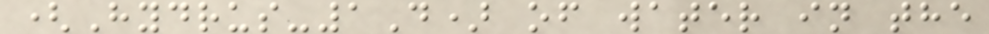(Hydrus-1D) of water in the
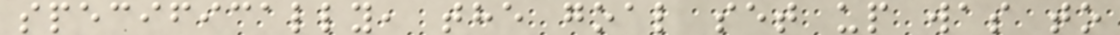specifically, the goal set up was to
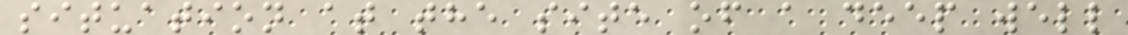situation at the site of a deep well
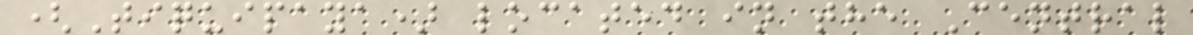(Tiquipaya) located in the Central
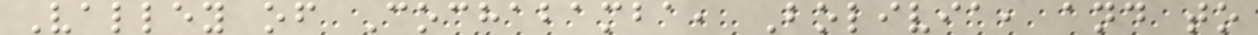Valley of Cochabamba, Bolivia, and to
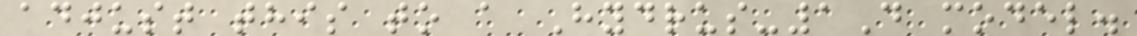adjust this to a Hydrus-1D model.
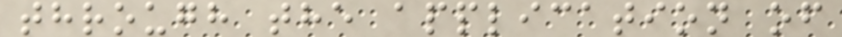through the application of
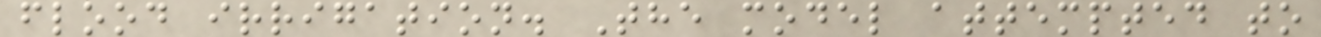flood irrigation. The model attempted to
